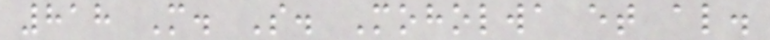818 M. S. Moholwa et al.
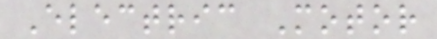Electric Motor
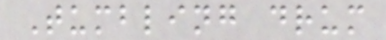Tumbling drum
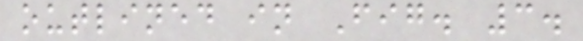outlined in Fig. 3.
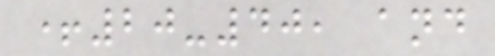+20-40, and
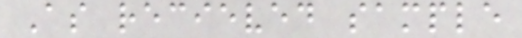As recieved sample
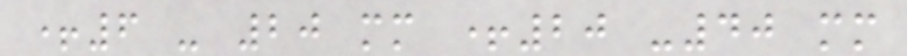+6 - 20 mm +20 -40 mm
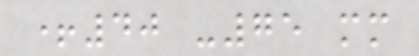+40 -75 mm
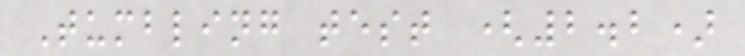Tumbling test (2.2)
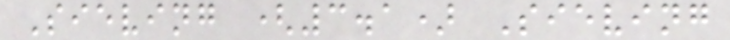Sieving (3.1) Sieving
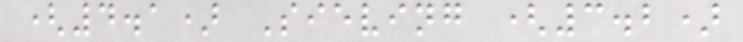(4.1) Sieving (3.2)
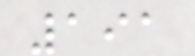191
